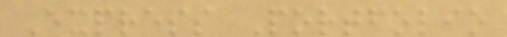Express Portfolio
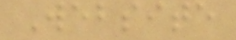Website
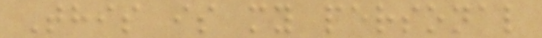This is my personal
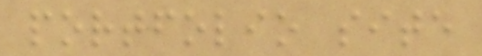portfolio site
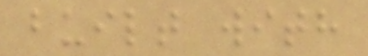built with
